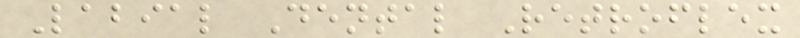Labial Dental Retroflex
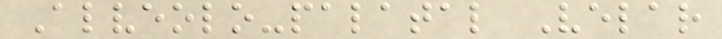Alveolo-palatal Velar
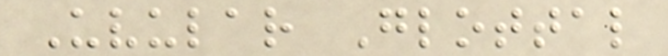Uvular Glottal
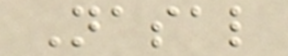Nasal
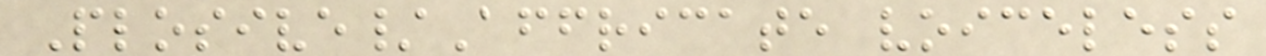Plosive/Affricate voiceless
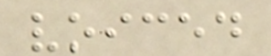voiced
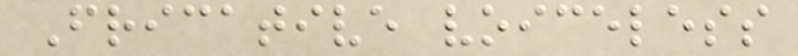Fricative voiceless
